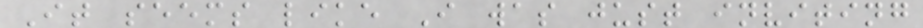It seems like I was just inviting
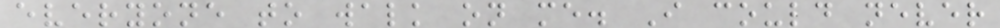everyone to walk on me. I could never
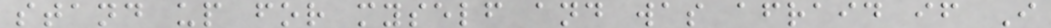stand up for myself and was afraid if I
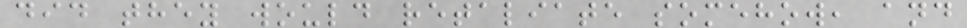did they would retaliate somehow, and
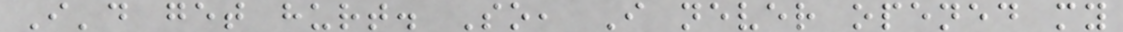I'd get hurt. So, I never opened my
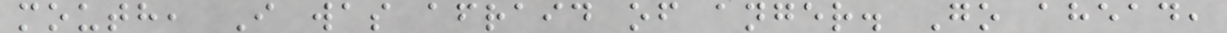mouth, I was afraid of anger. Go ahead,
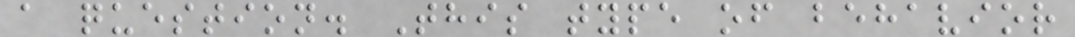a question. This type of behavior
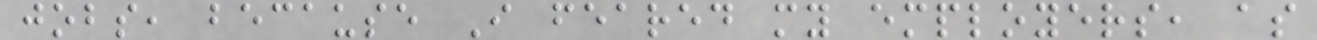jobs, because I feared my employers, as
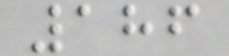186
